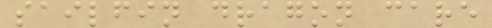sailfin dragon care
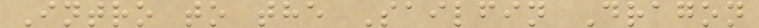Intro to the Sailfin Dragon
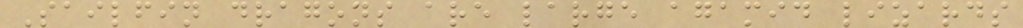Sailfin dragons are large agamid lizards
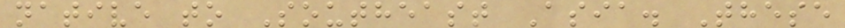native to Southeast Asia. These
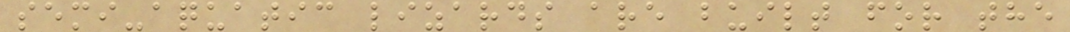semi-aquatic lizards are built for the
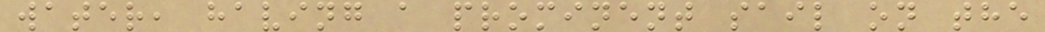water, having a prominent sail on the
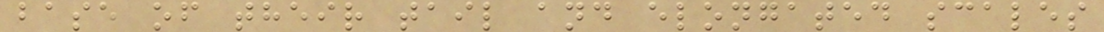base of their tail and elongated scales
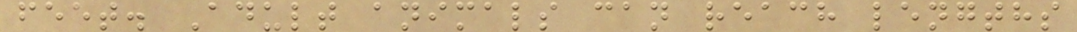feet. Adult animals can reach lengths
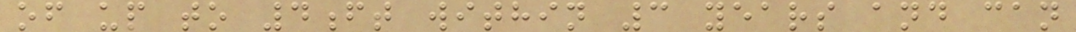of up to 4ft within 3 years and can
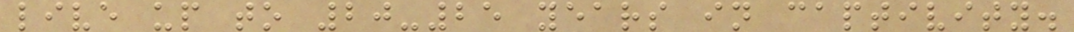live up to 20-25 years in captivity.
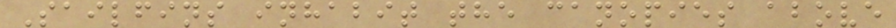Sailfins inhabit the canopies above
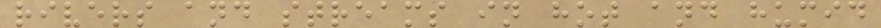rivers and streams in hot and humid
